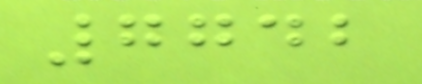7742
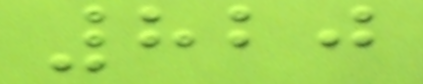820
